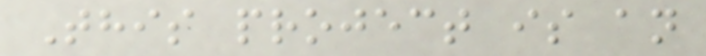This project is an
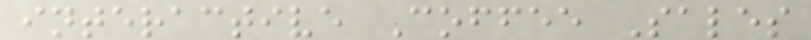interactive Coffee Sales
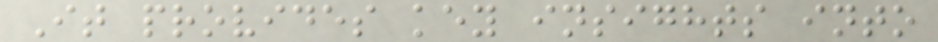It provides key insights into
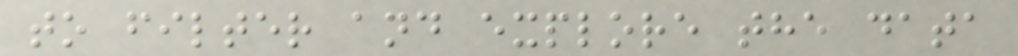to filter and explore the data
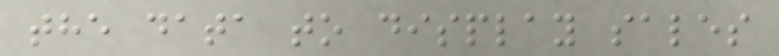the data to display sales
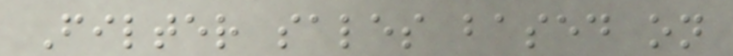Filter sales based on
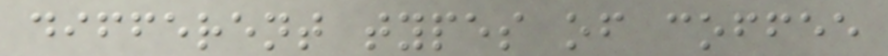different types of coffee
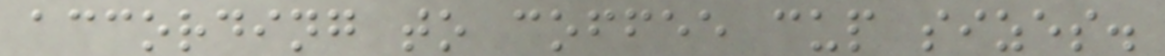according to coffee cup sizes.
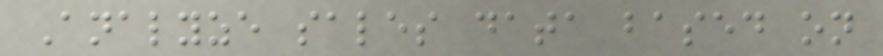Analyze sales data based on
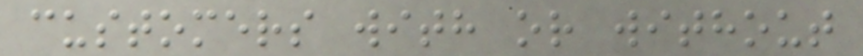customers with or without
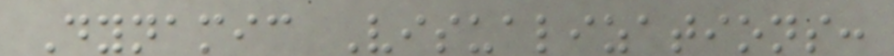Dynamic Visualizations:
